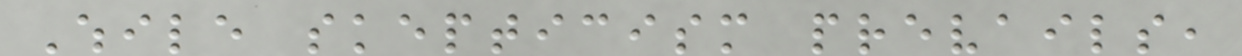While skepticism prevails,
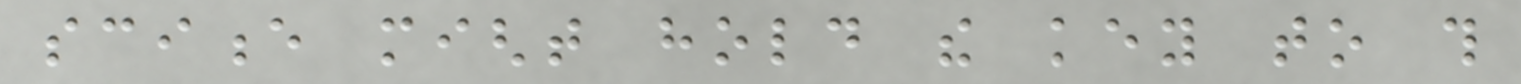science might hold the key to this
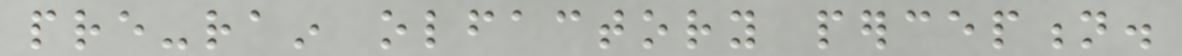pre-rain olfactory perception.
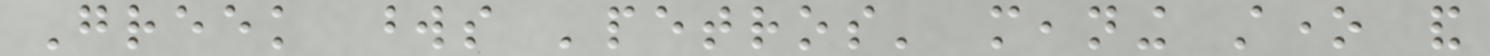Greek words 'petros' meaning stone and
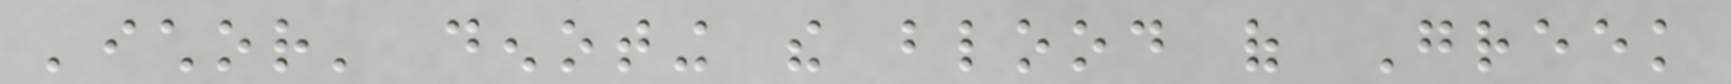'ichor' denoting the blood of Greek
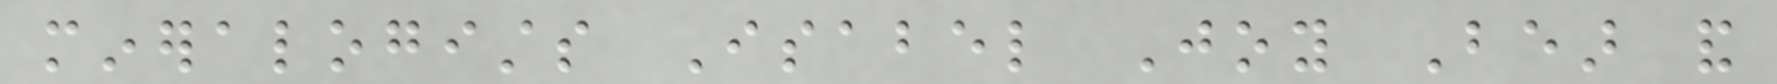mineralogists Isabel Joy Bear and
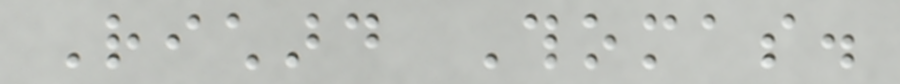Richard Thomas.
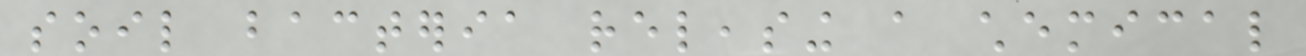soil bacteria releasing a chemical
